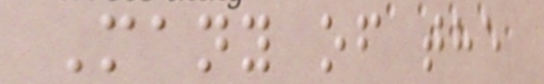Many of the
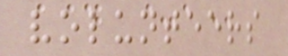volunteers
